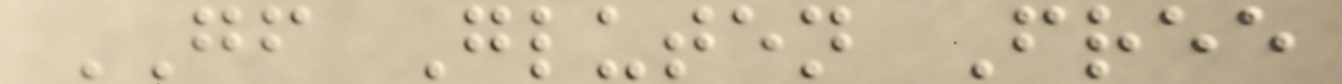GF Gluten Free
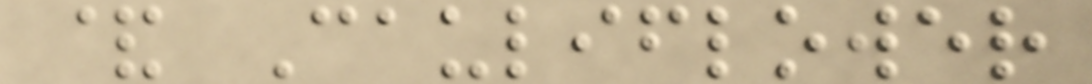& Cauliflower
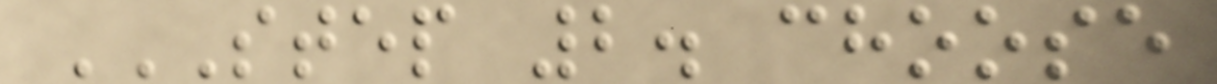STEP 2. CHOOSE
